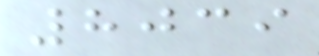8039
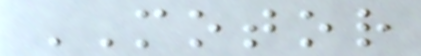MOTOR
